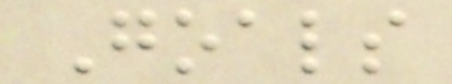Goals
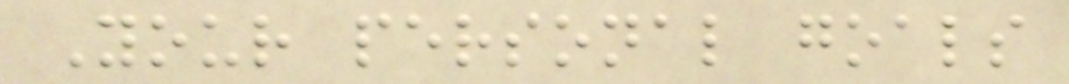Your personal goals
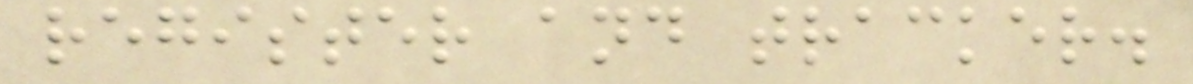register and tracker.
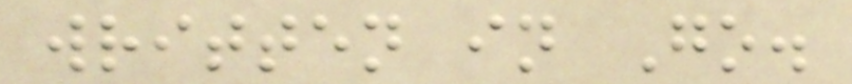written in Go.
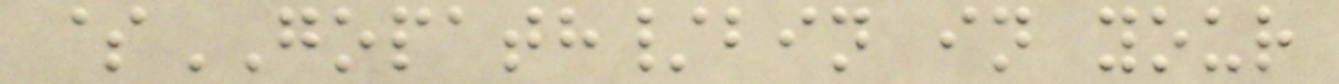$GOPATH/bin in your
